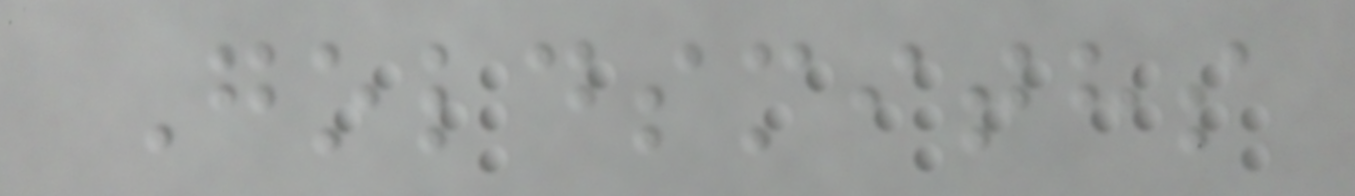Goldsmiths
